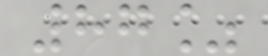87%
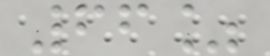66%
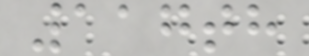117th
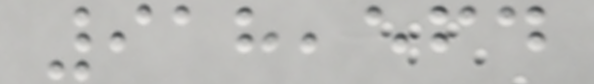918,564
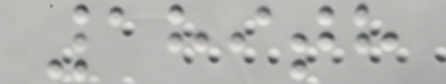189th
